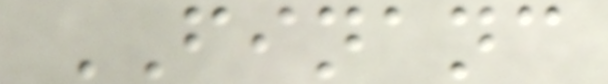FINANC
